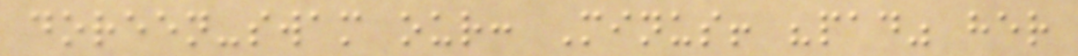doreen-swam our: Minus! "pad" her
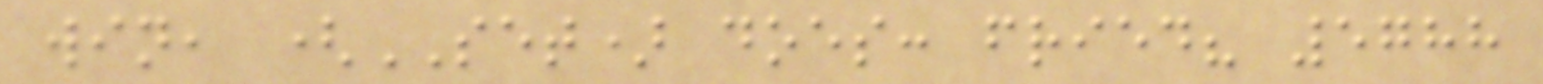win, (SET) does: fried? 5788
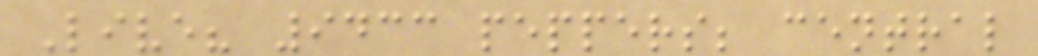Live? 9433 peppers; central
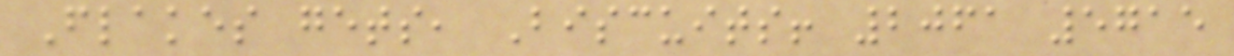Flakes gets, Biscuits! 2061 5715
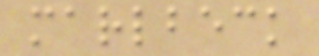marlbeck
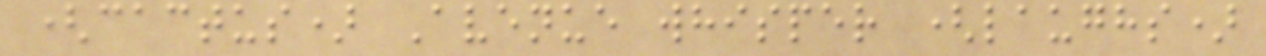(cactus) Avenue whisper (laughs)
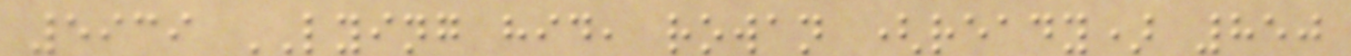5939 LYING hid, rowan (ready) 850
